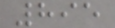895
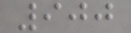900
